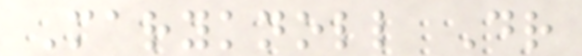Maryknoll Dr
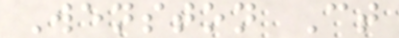Wenston Ct
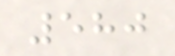580
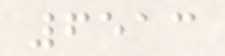6513
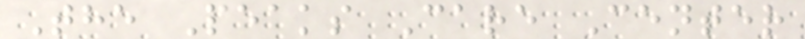The Peaks Care Center
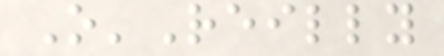O'Reilly
